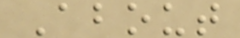About
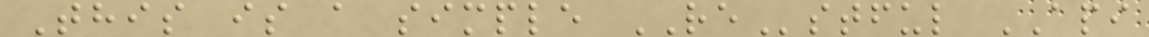This is a simple REstful API
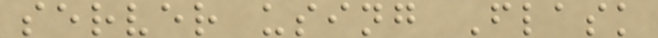server using Flask
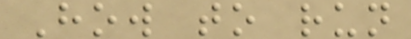How to run
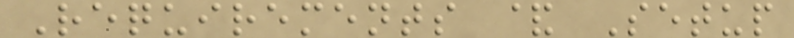Requirements & Setup
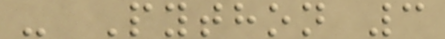- Python 3
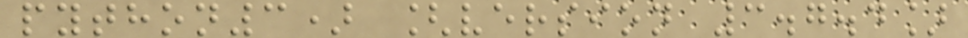python3) [version 3.7.4]
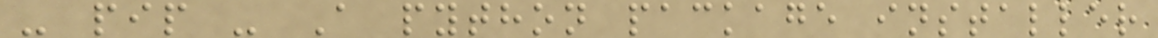- pip - A python package installer
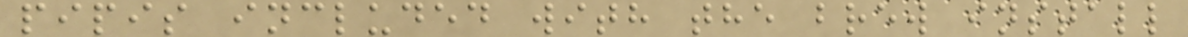pipis included with the brew install
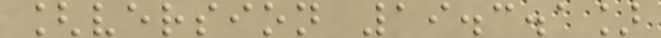[version 19.3.1]
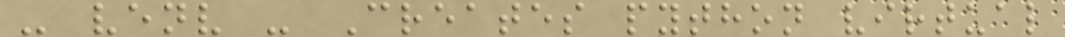- venv - Creates python virtual
